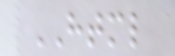HTML
